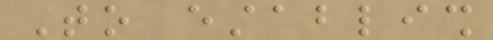To establish
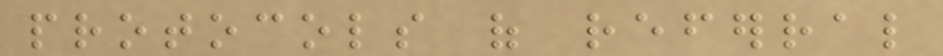protocols of referral
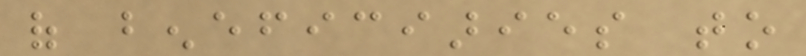of beneficiaries to
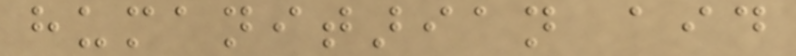humanitarian aid
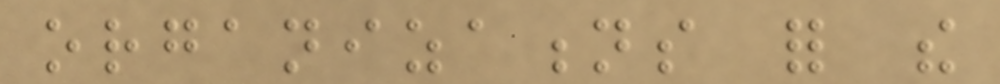organizations for the
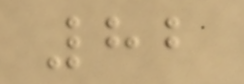82
